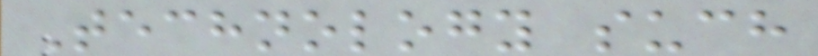Technology such
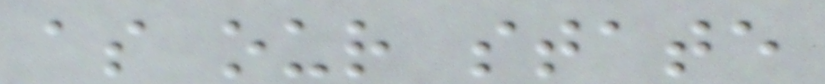as our state
